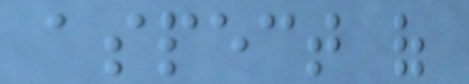aspect of
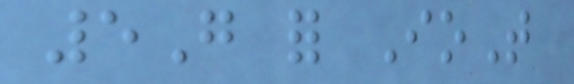5G for IoT
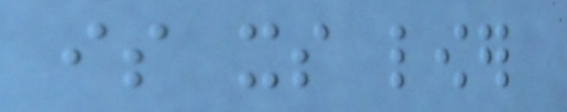is its lower
